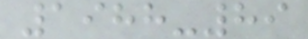1988-89
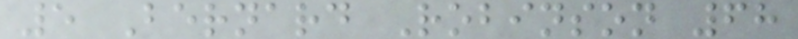5 Bernard Robinson 68
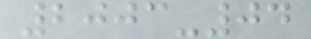2003-04
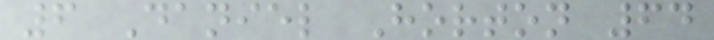6 Daniel Horton 64
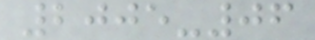2005-06
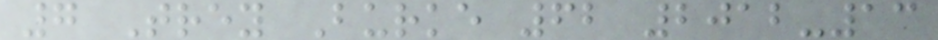7 Trey Burke 62 2012-13
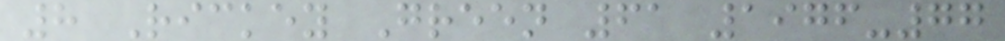8 Rickey Green 61 1976-77
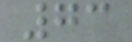73
